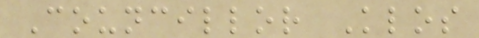Councillor Klos
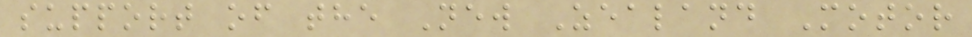support of the New Zealand Motor
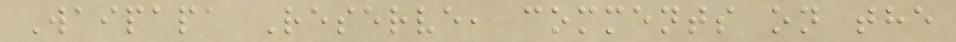Waipapa Reserve, comments on the
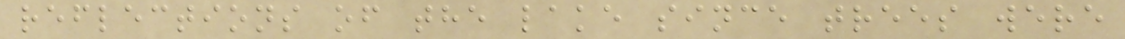reflections of the lake since trees were
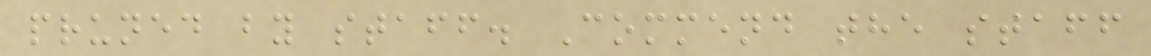pruned by staff. Commend the staff
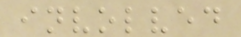involved
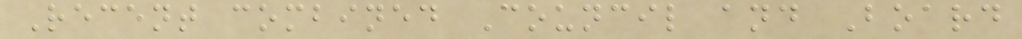Recent combined Council and Board
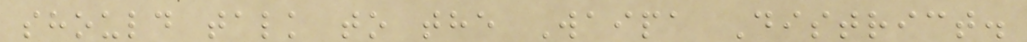should talk to the Waipa District.
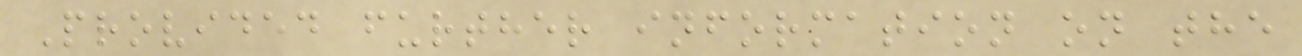Provided further information on the
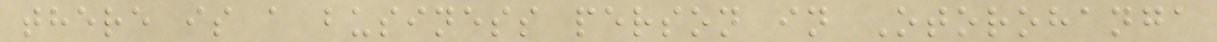there is a business person in Otorohanga
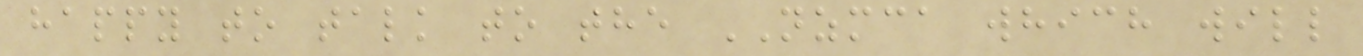happy to talk to the NZMCA which will
